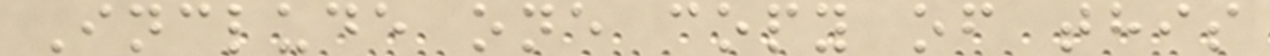Include one copy of this
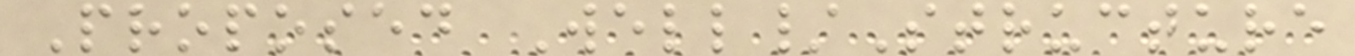Proposed Well/Structure
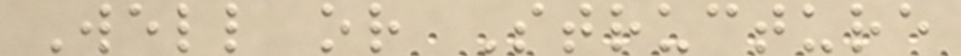Well or Structure
